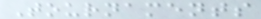Tournaments
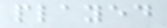played
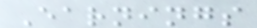Earnings
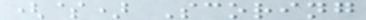($) Scoring
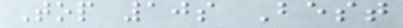Top 10s Best
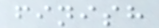finish
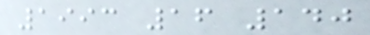1993 16 140
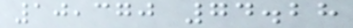10,370 74.28
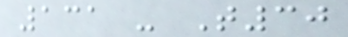131 - T30
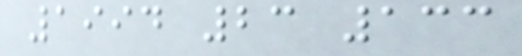1994 23 133
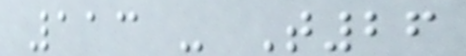113 - T26
